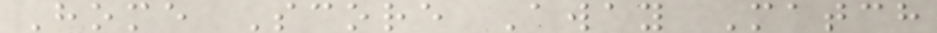Home Score Away Match
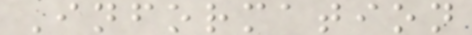Information
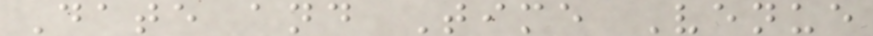Date and Time Venue
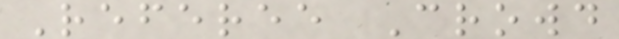Referee Crowd
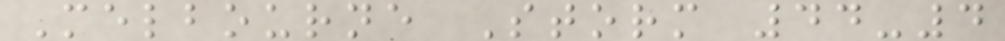Melbourne Storm 44-4
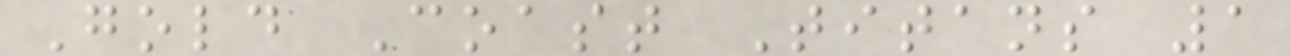Gold Coast Titans 1
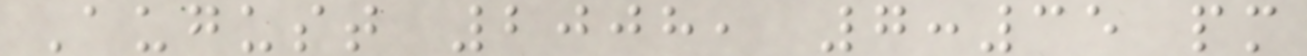August 2008, 7:35 pm
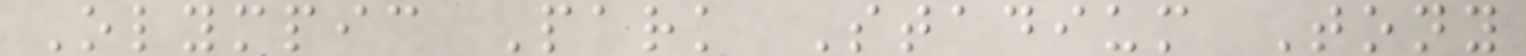Olympic Park Stadium Tony
